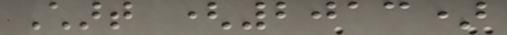Chart (2013)
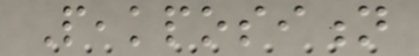Peakposition
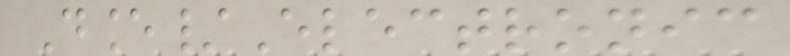Dance/Electronic
